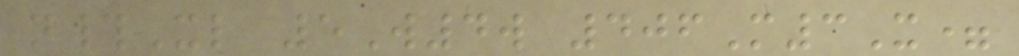n#Xl 5W4w 406M3X=
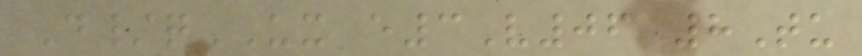D/qUX e3V06 8Tu
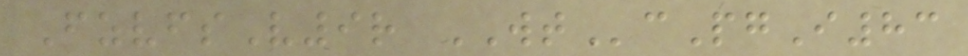FzvfsV9r WTcPgI83
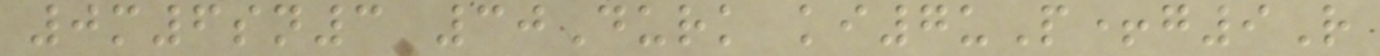0m6sn3 30Durk ki7uP+g9R
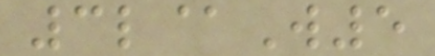3l@W5
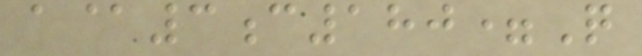a@3c180=Q
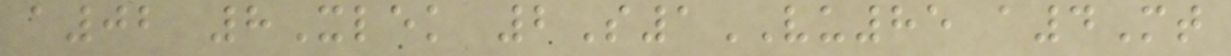a02 8Xlek 2S1VU85 a4Mt
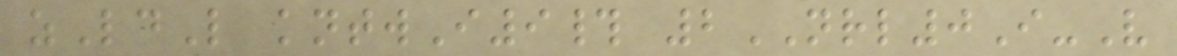zLdL kntwI9# 2NRL0I-V
